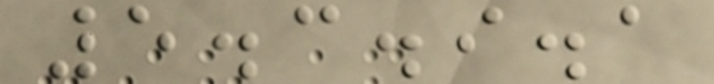5.3.9.1
